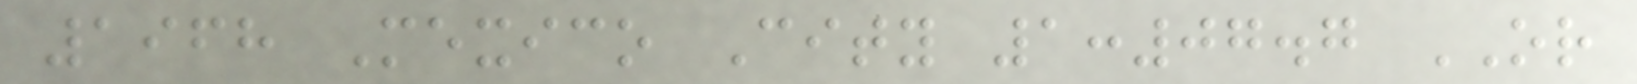1968 Mexico City 1:07.7 OR
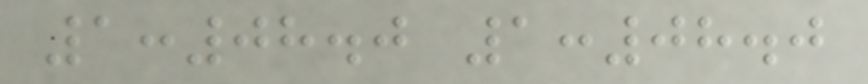1:08.0 1:08.0
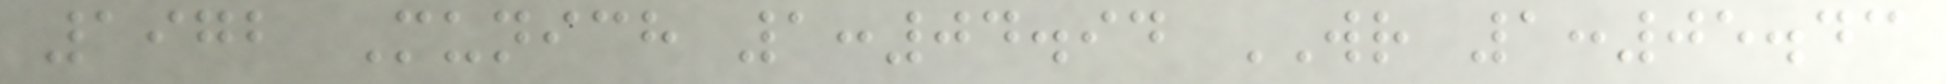1972 Munich 1:04.94 WR 1:05.43
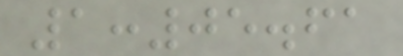1:05.61
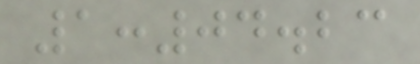1:04.23
